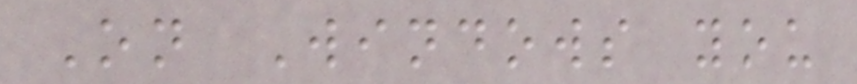On Windows you
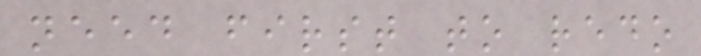need first to redo
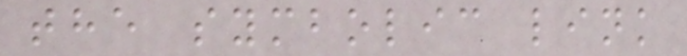the symbolic link
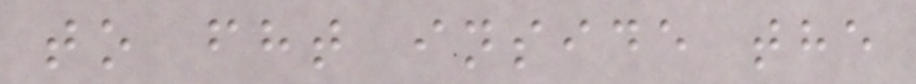to fht inside the
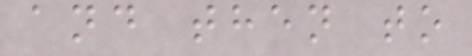and then to
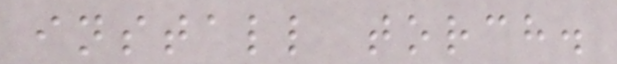install torch.
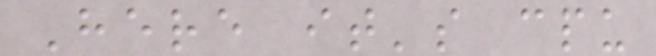Here it's cpu
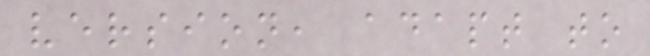version, adapt to
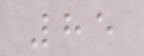85
